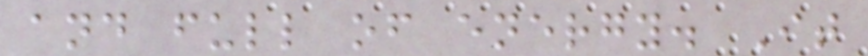and full of energy. It
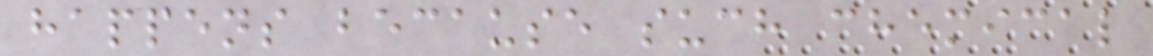happens because such chemical
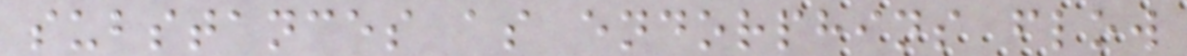substances as endorphins flow
